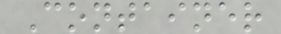Container
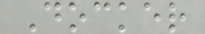Docker
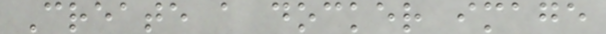Create a docker image
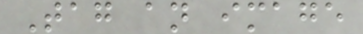Tag an image
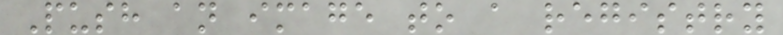Push an image to a registry
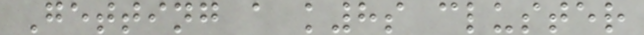Getting a k8s cluster
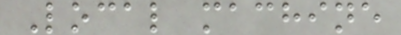Local machine
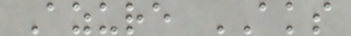Azure AKS
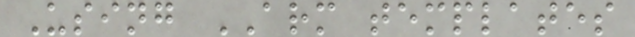Using ARM templates
